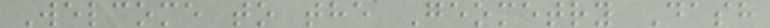Welcome to the Geometry Dash
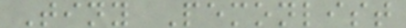Tiny Pemonlist
